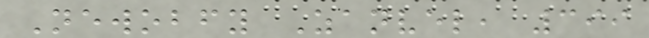Newobfy Zanvel, 399
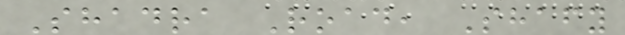Shadra Road, Shafy
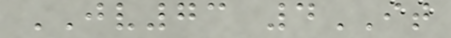JV73 4IT
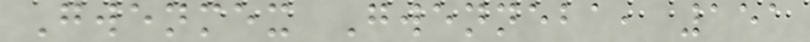Gwenmex Gwenneba, 151
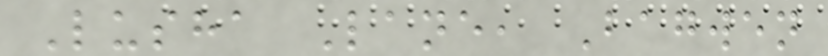Lusha Lane, Bagwen
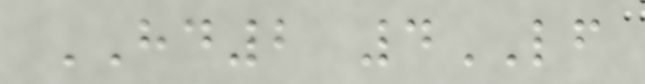HD2 4LF
